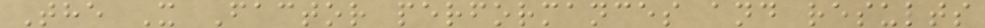The X Factor performances and results
